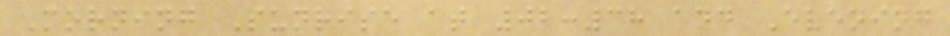Morning Sunrise at 02:38 and Evening
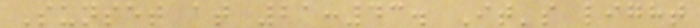Sunset at 21:43. It's light
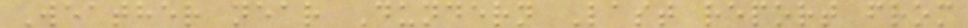Weather near Dundern Last report from
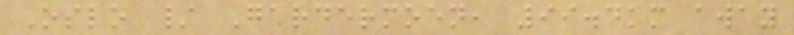Oslo / Gardermoen, 99.4km away
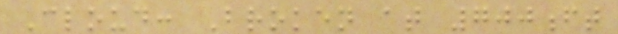Cloud: Broken at 700ft
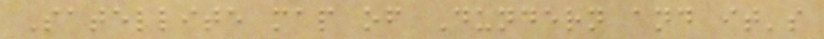Satellite map of Dundern and it's
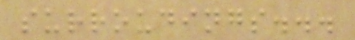surroudings...
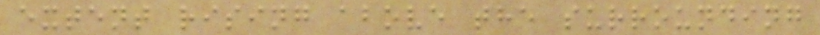extent rising above the surrounding
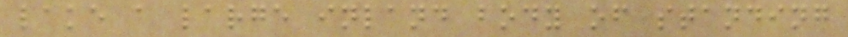lake a large inland body of standing
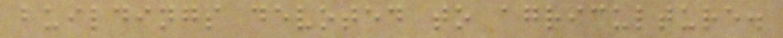buildings devoted to agriculture.
